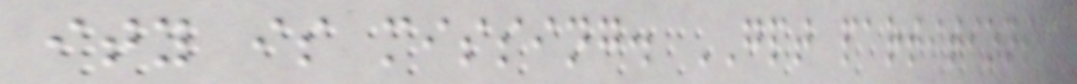ity is missing. GPT partitions
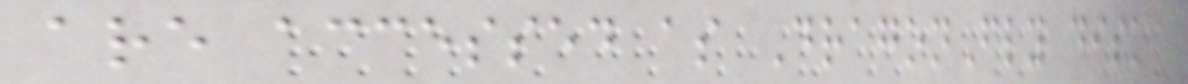are accessed as DragonFly disk
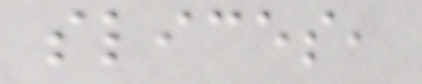slices,
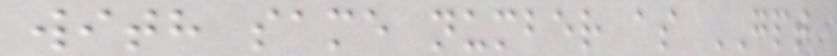with same number as GPT
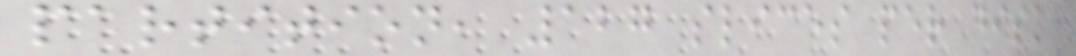partition, 127 slices per disk
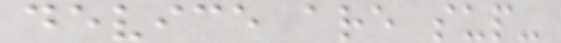device are sup-
